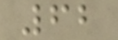62
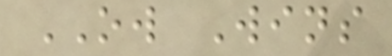OW Wins
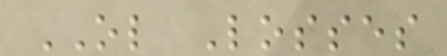OL Losses
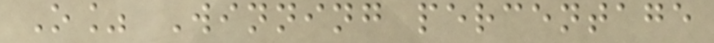O% Winning percentage
